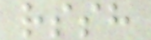rssh
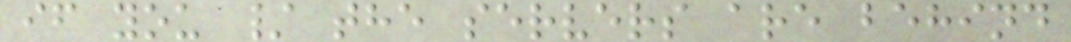if you / the servers are behind
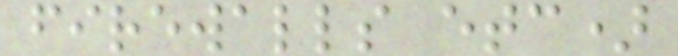firewalls etc)
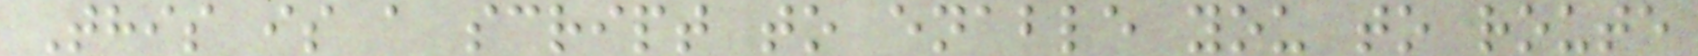This is a script to enable you to route
